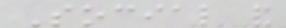Social and
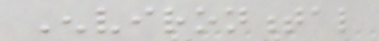Environmental
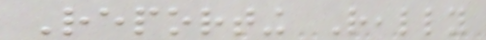Reporting Really
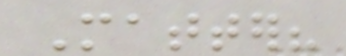Matter?
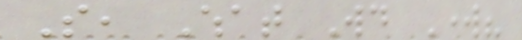So, What Would Work?
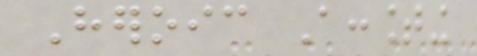Heroic Accounting
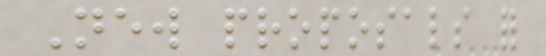New proposals for
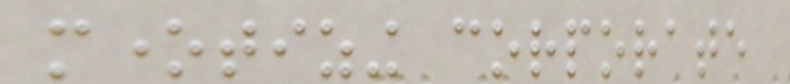monetizing corporate
